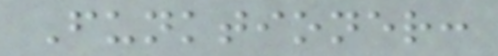Funktioner:
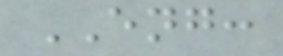ENG:
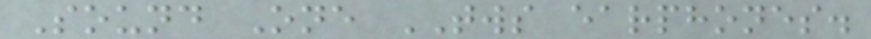Sound One TWS earphones.
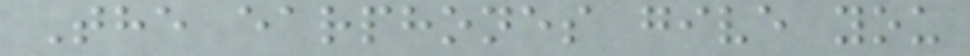The earphones give you
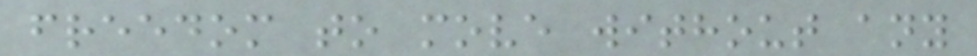freedom to move without any
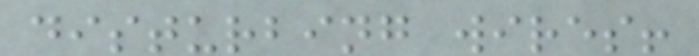disturbing wires!
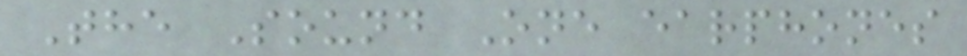The Sound One earphones
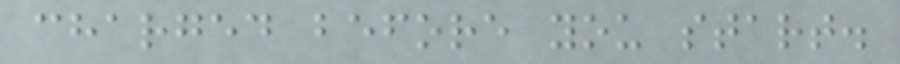charged before you start.
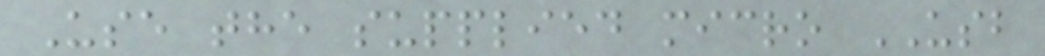Use the supplied micro USB
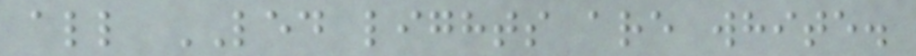all LED lights are white.
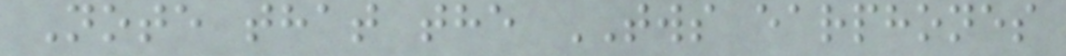Note that the TWS earphones
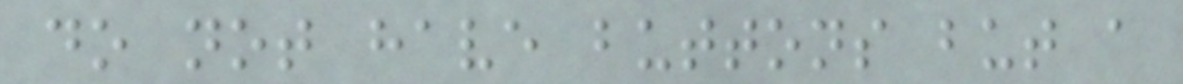do not have buttons but a
